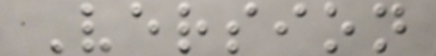Version
